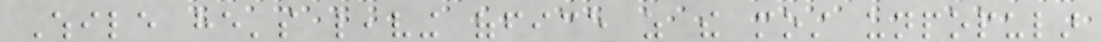While he's leaving office as the most unpopular
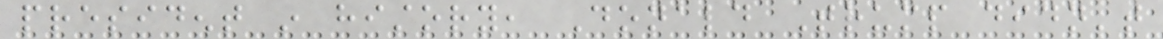president in history, Donald Trump didn't
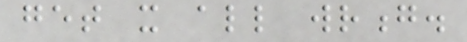get it all wrong.
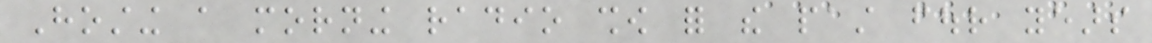Hosting a morning radio show for the past four years
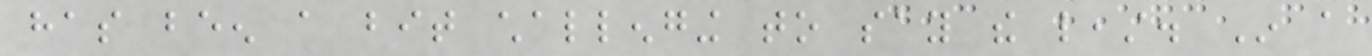has been a bit challenging to say the least. In a
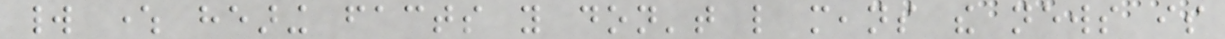world where hearing facts you don't like means the news is
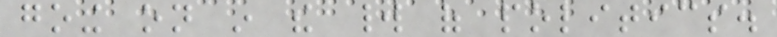going on in the world of politics.
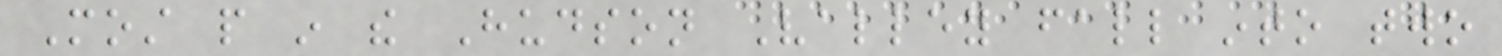Most people in the Hudson Valley fall into two
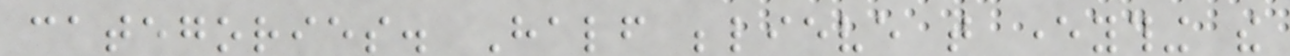categories. Half believe that everything the
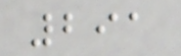291
